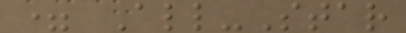= All-Star
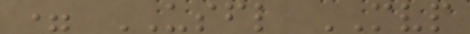= USFL MVP
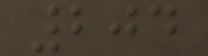204
